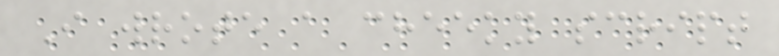I wrote a cheeky script
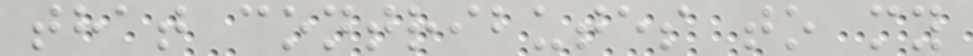that contributes to my
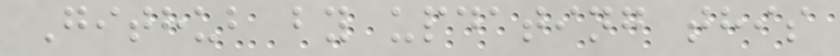Github by updating this
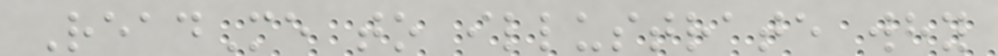ReadMe to illustrate why
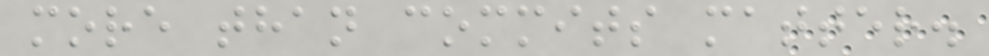more than commits matter.
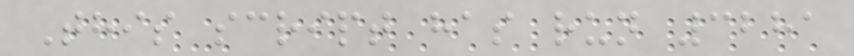This script has run 3281
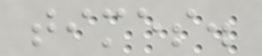times.
